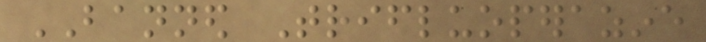BANNED Trifluoperazine
